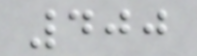400
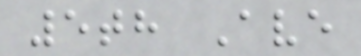5th Ave
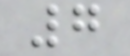7
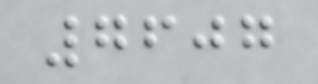7607
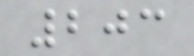203
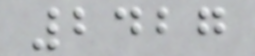2427
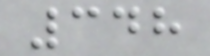348
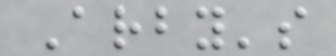Arby's
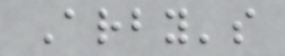Arby's
